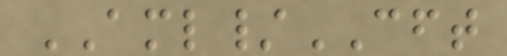AML/CFT
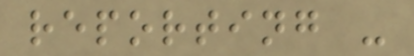reporting -
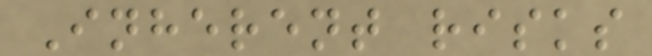Inherent risks
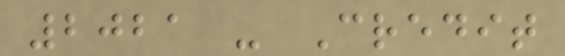2021 - Credit
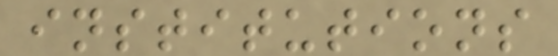institutions
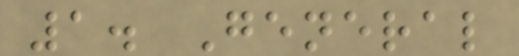1. General
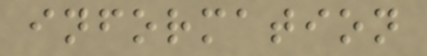information
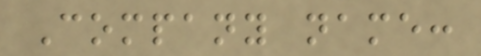Company name:
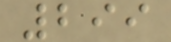299
